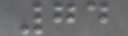74
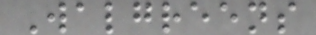Walgreens
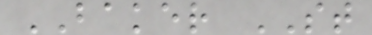BAKER ST
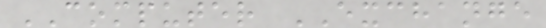COMPUTER EXCHANGE
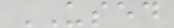USED
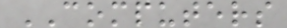COMPUTERS
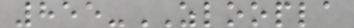855-ZLOOPLA
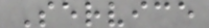Service
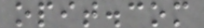opit.com
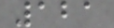121
